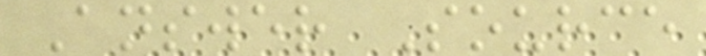Answer Source
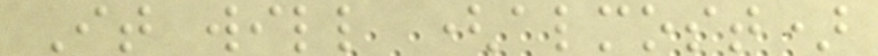It will (almost)
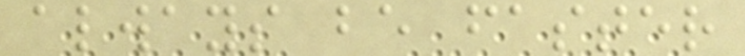always be faster
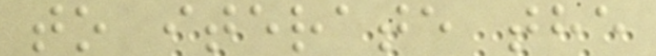to iterate the
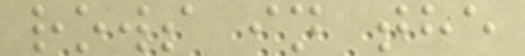rows in the
